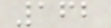162
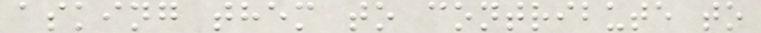asking them to contribute to
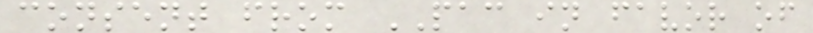consent from PAC in favor of
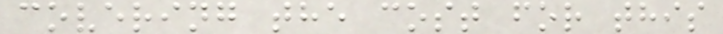covering the cost for this
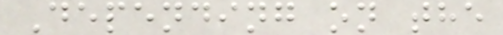Depending on the
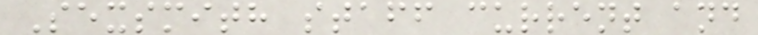Sexsmith staff current and
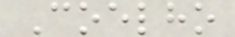Coelho
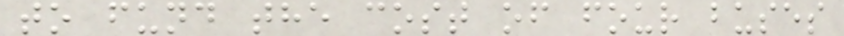to fund the cost of four buses
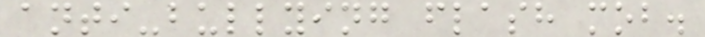anti-bullying flash mob.
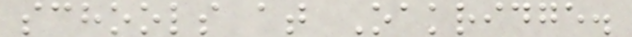schools at Oakridge.
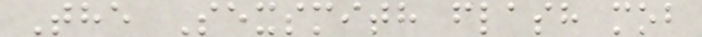The Sexsmith flash mob
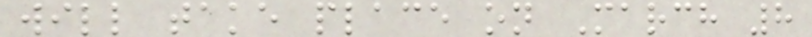will take place on March 8
